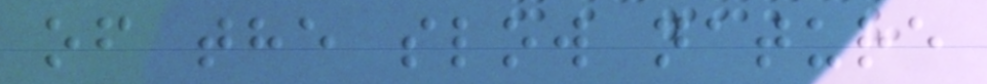of the slow nature
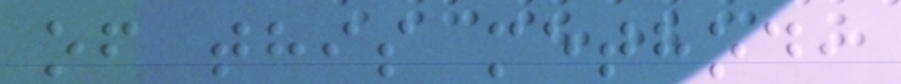of this method,
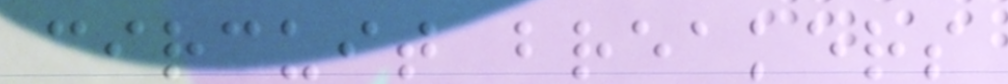circuit breakers
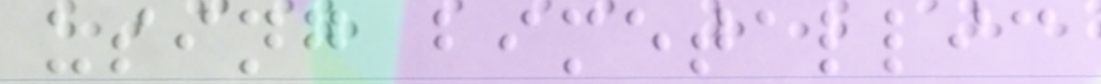using bimetallic
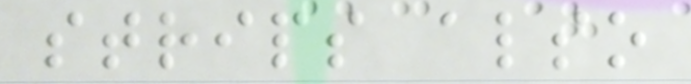strips also
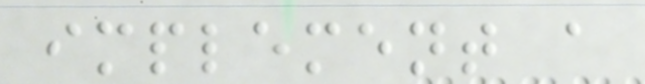implement a
